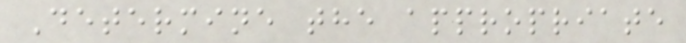Determine the appropriate
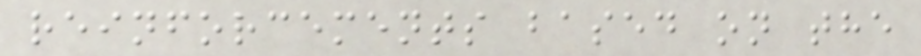reinforcements based on the
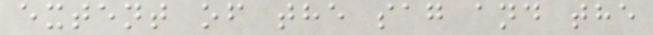extent of the sag and the
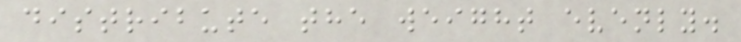distribute the weight evenly.
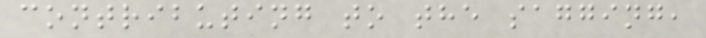contributing to the sagging,
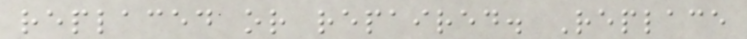replaced or repaired. Replace
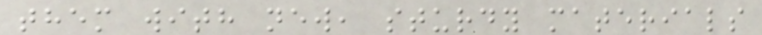them with new, sturdy materials
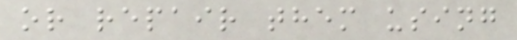or repair them using
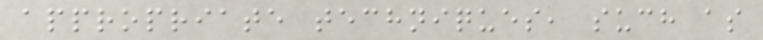appropriate techniques, such as
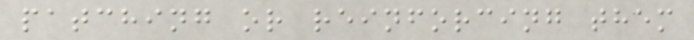patching or reinforcing them
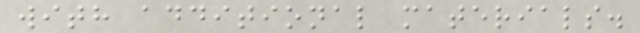with additional materials.
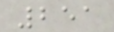251
